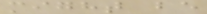might be
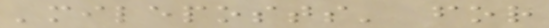'mileposts' for
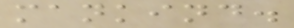mankind.
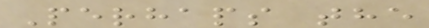Perhaps the
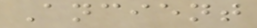Ancient
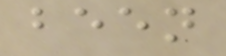been
